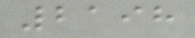2198
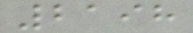2198
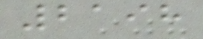2198
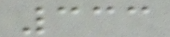333
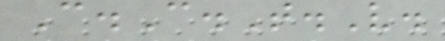C.C.T.V.
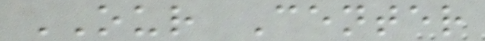OUR Center
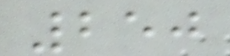250
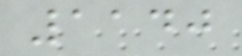1140
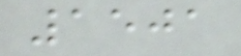1501
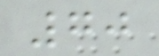70
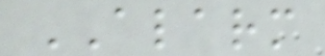ALARM
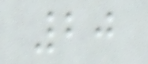20
